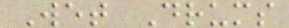Wet Drums
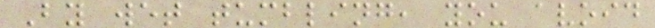By wet tumbling, you avoid
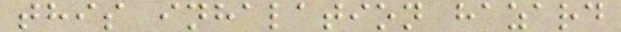this inhalation hazard
